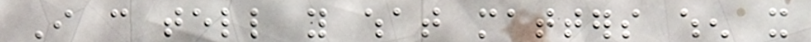I can tell you what matters when it
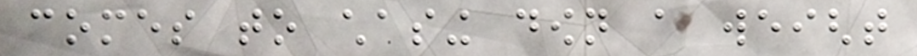comes to chasing down a weight
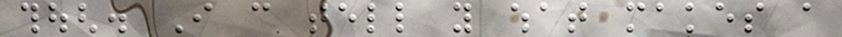though. I can tell you what makes a
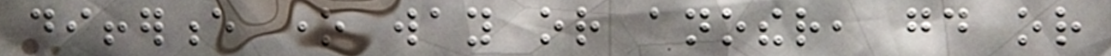difference one way or another, good or
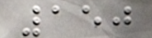150
